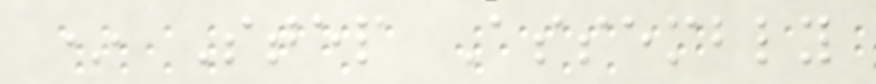* Step Assembly
